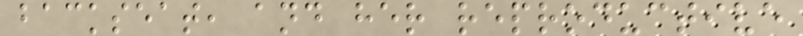backseat, and her reproductive
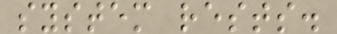system rests.
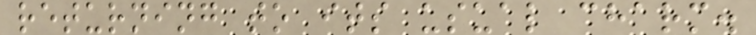returning to its usual charm.
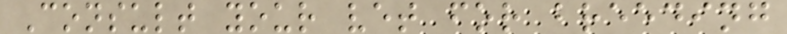Consult your vet for breeding
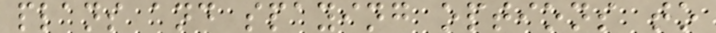plans and spaying options to
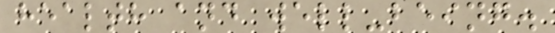health and well-being.
